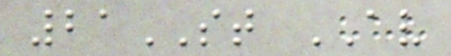21ST AV
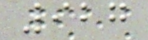927
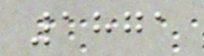1871
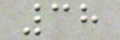38
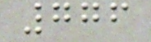776
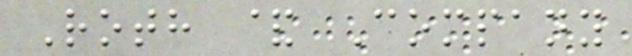Roth & Company
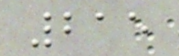215
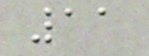11
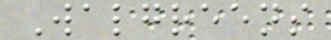Walgreens
